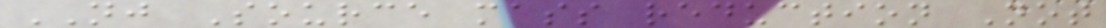NJ Source mass reduction Not
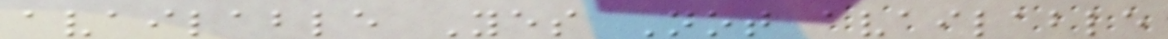available Yes Not available
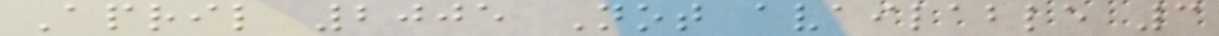April 2005 Not available 3
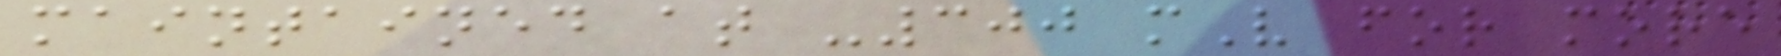maintained at -300 mV for more
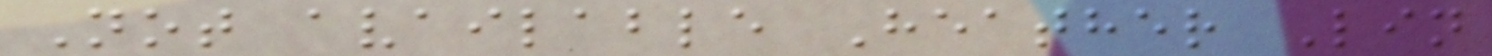Not available Heather Lin
